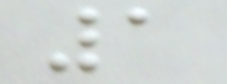1
